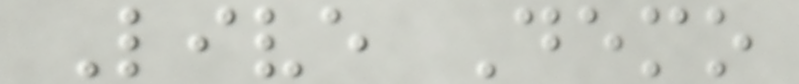Live Demo
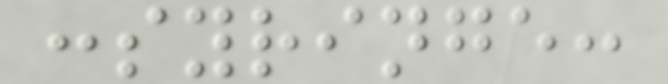:syringe:
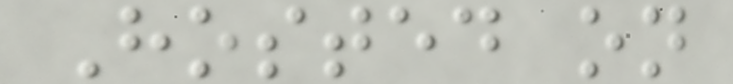Hosted on
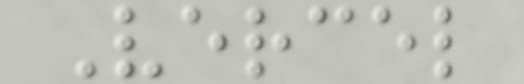Vercel
